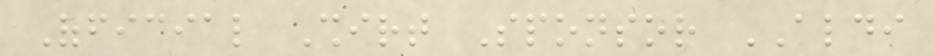Official Shirt Sponsor ALDI
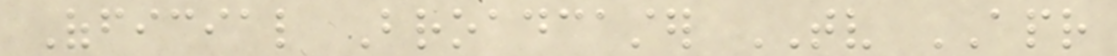Official Broadcaster TV APR
